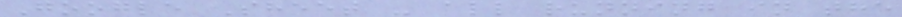Google Sheet - all running in the
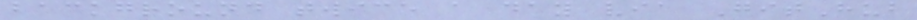background twice a day via GitHub
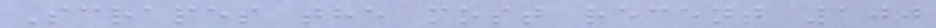Scrapes the most recent 100
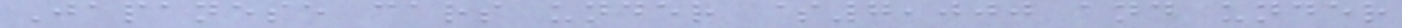Japanese cars under $7,000 and under
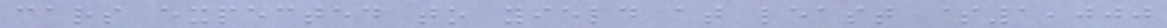cars expected to yield at least $1,000
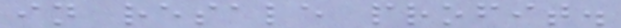in resale profit.
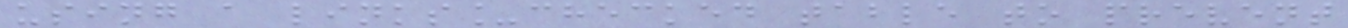using a links_checked table to prevent
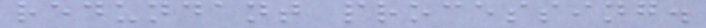redundant processing.
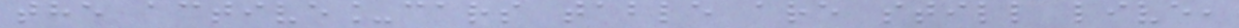the active_cars table are still live,
